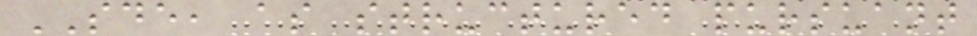SDE, as structured pursuant
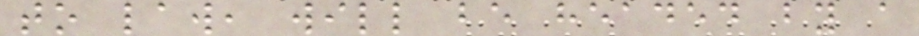to law, will be headed by a
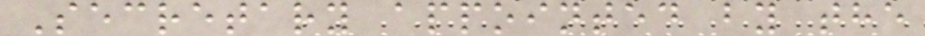Secretary appointed by the
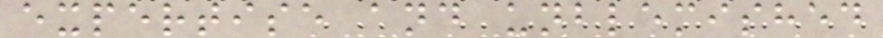expertise and unblemished
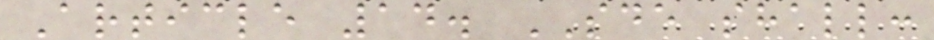Article 14. SDE shall:
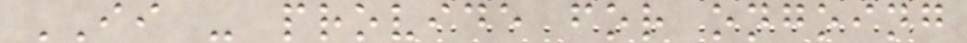II - provide for ongoing
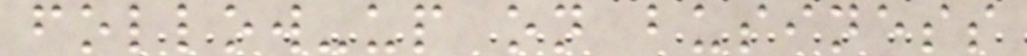follow-up on business
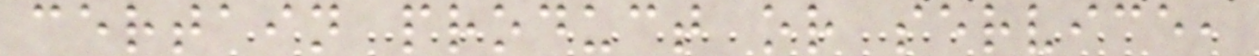certain product or service,
